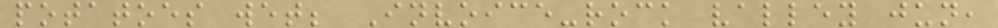potatoes wet; Invoice-rock valley jun,
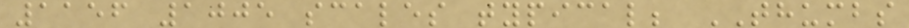1156 1005 scales typical; THUMBS
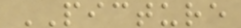PICTURE
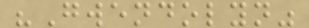"Gwendolyn"
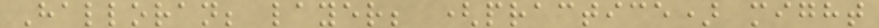Halloran; layer; (practice) might
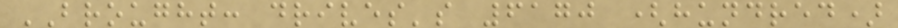BROUGHT: drives's 6170 (hundred)
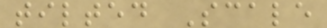tilted Scale
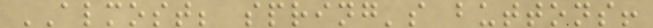ALMOST; spring's buttons!
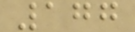177
